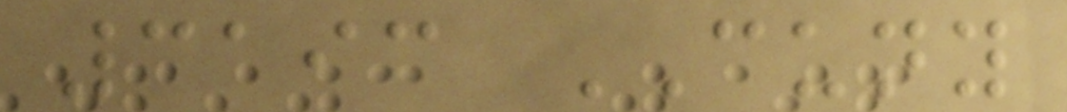3193 CUNY
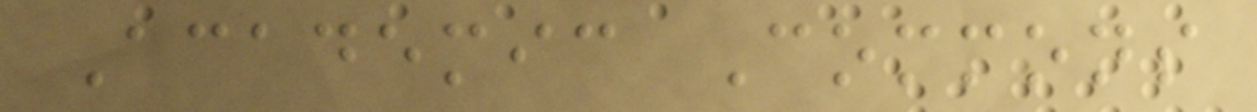Academic Commons
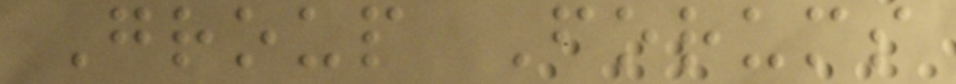Group Forums
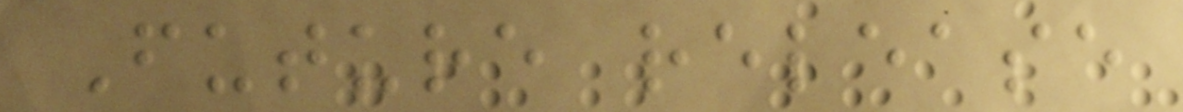Future release
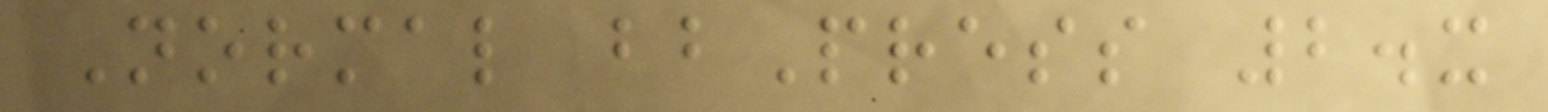Normal bbPress 2.x
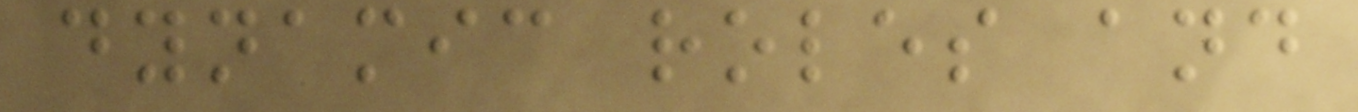dynamic roles and
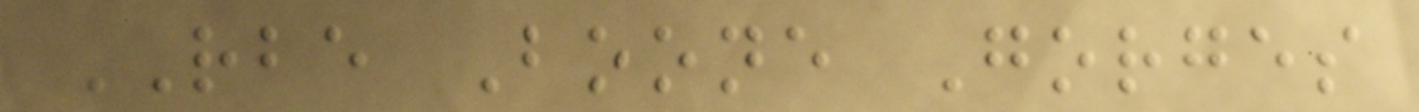RBE Boone Gorges
